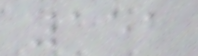151
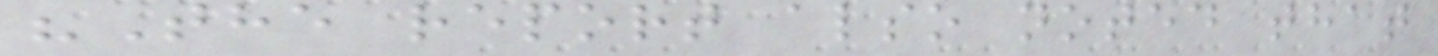"The report also noted that
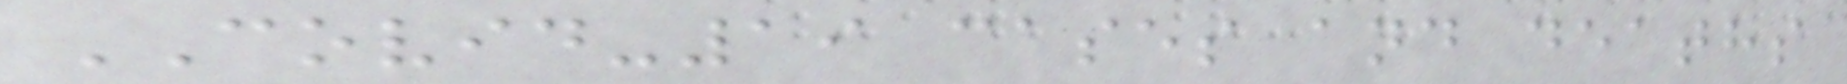COVID-19 cases and deaths
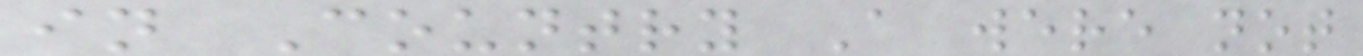in Country A were not
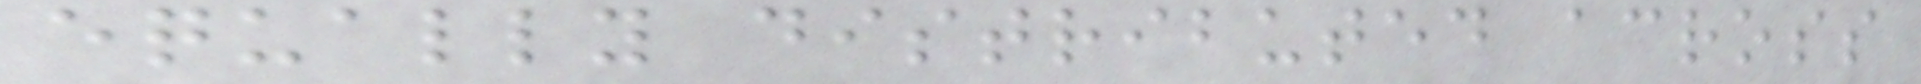equally distributed across
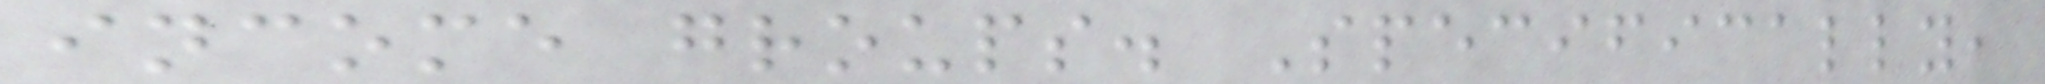income groups. Specifically,
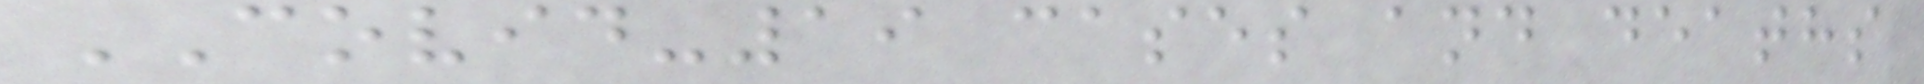COVID-19 cases and deaths
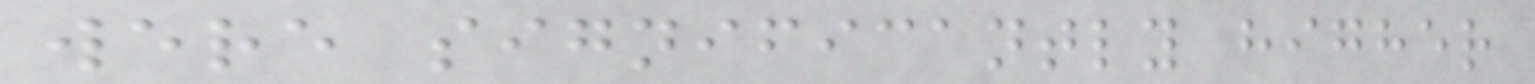were significantly higher
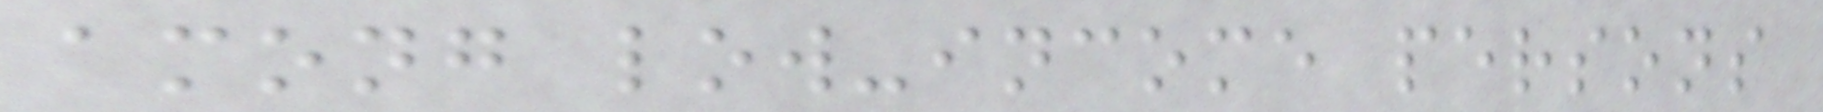among low-income persons
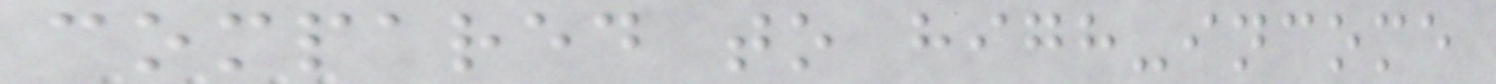compared to high-income
